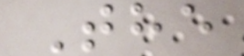The
